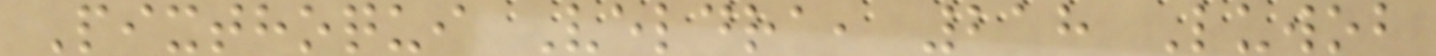Pixthoqui Veldra, 218 Luwob
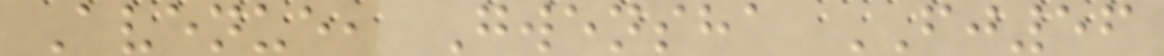Avenue, Gwensha FJ56
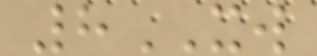8XW
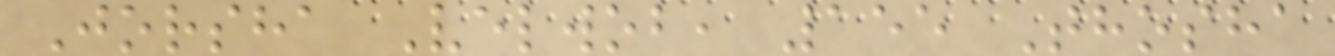Jorsha Velwob, 155 Thosha
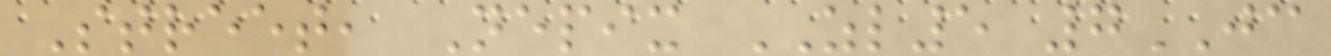Street, Nepix ZL5 7JC
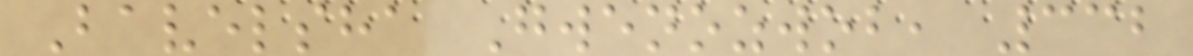Bavelsha Gwenozwob, 332
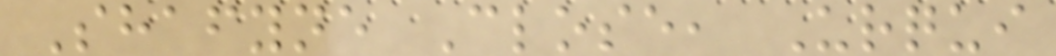Shafyne Close, Urqui
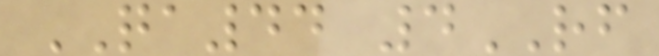QA44 4RF
